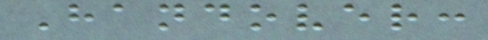Handover:
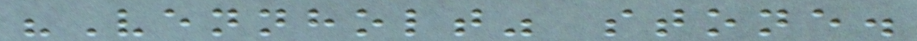"Vennholt" stone.
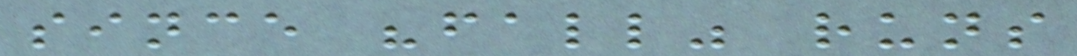since "fall" runs
